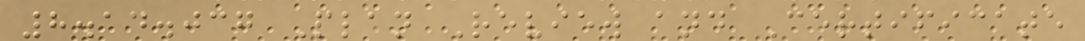8.14.037 Plan Review and Certificate
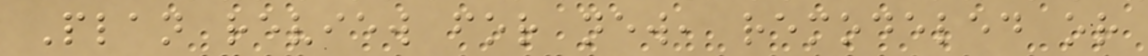Plan review for new, remodeled or
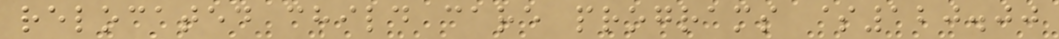relocated child care programs $120.00
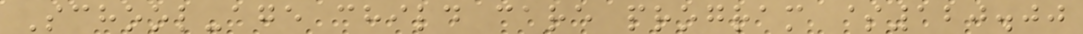School-age child care program $120.00
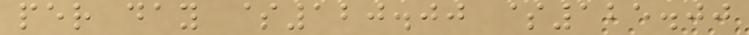per day $120.00 $125.00
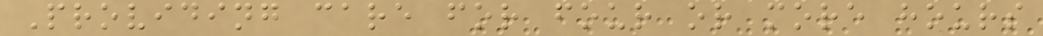Providing care for four or more hours
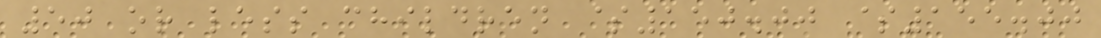50 or less children $150.00 $155.00
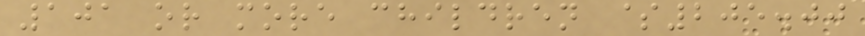101 or more children $205.00
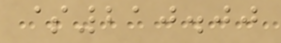$210.00
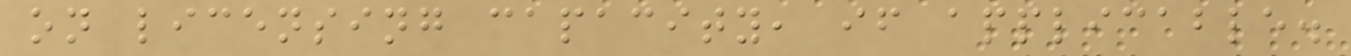on licensing capacity, if applicable.
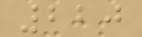220
